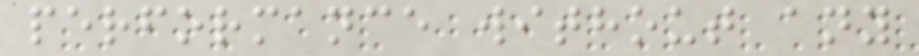performance without any
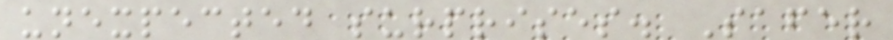unexpected surprises. Safer
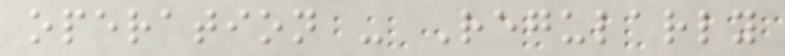operation - Regularly
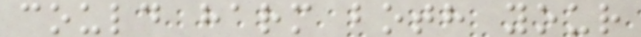could harm both your
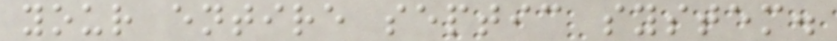your entire septic system.
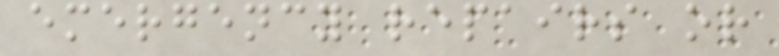emergency repairs or
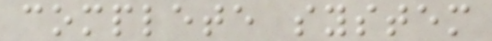complete system
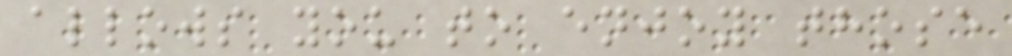allows you to enjoy those
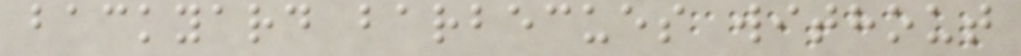backyard barbecues without
